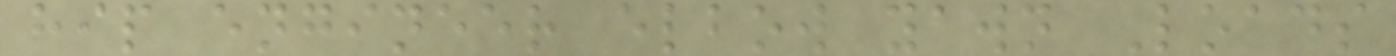hip engineer elbow yawn Loads
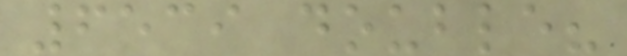6539 double?
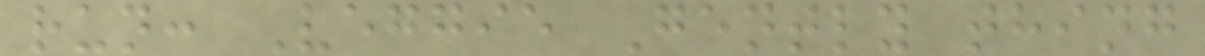run: Veggie Gently thing
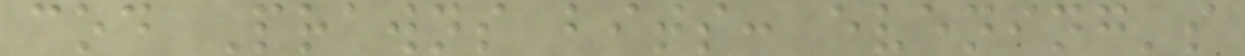cod Prawns bits: evening's
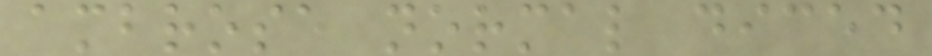ambrose normal diced
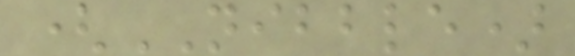(NIBBLE)
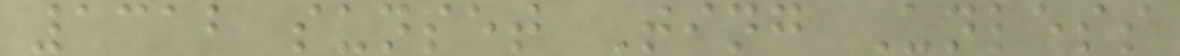1312 sunset Ting Unless
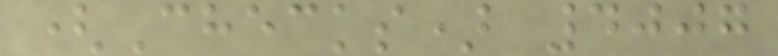(Checks) 4007
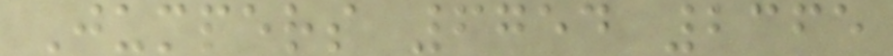Jumpers 6754 2365
